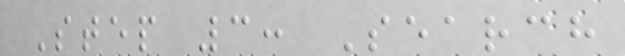Step 3: Search
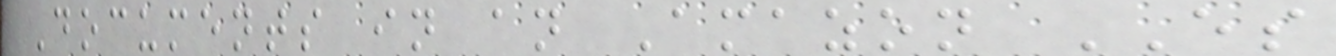Documents in an Amazon ES
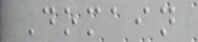Domain
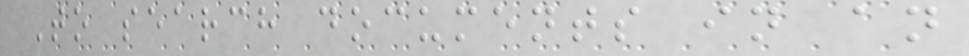To search documents in an
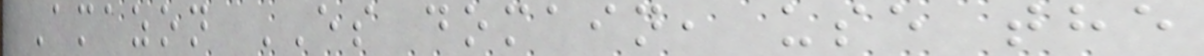Amazon ES domain, use the
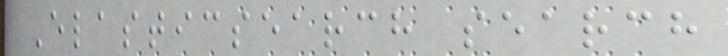Elasticsearch search
